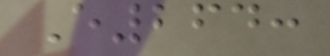E264:
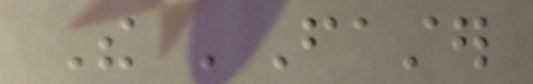The 'Faster
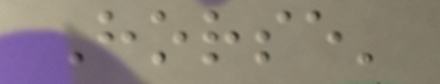Horse'
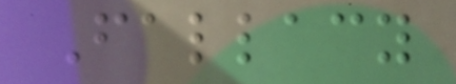Fallacy
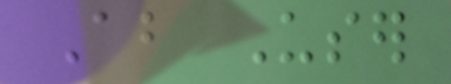About User
